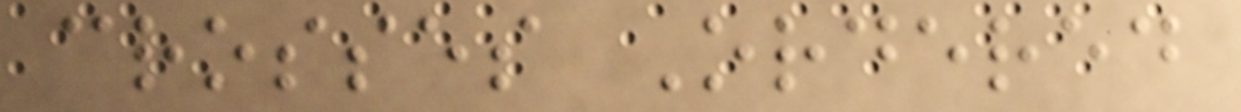crosses Ordered
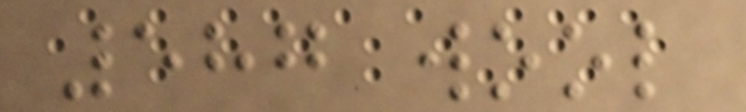587 wool
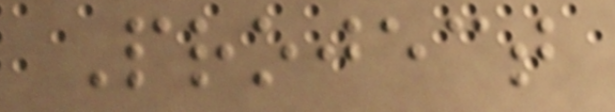Project
